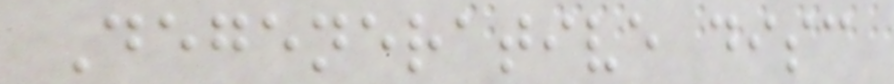Degenerative disc
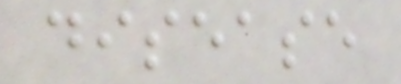disease
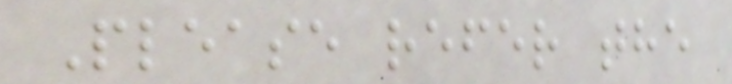Please refer the
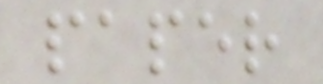paper
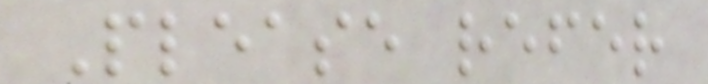Please refer
